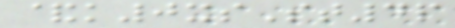&k0xsSt4p
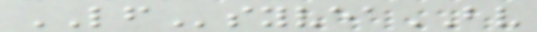LFsyveaBV
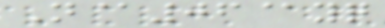N@06@yq
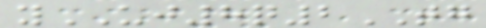yUJ8q2TG
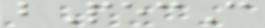bPecC
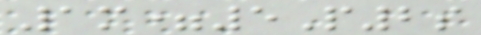1m=5P2s
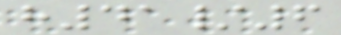h41/6
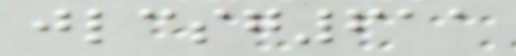jlcsg611
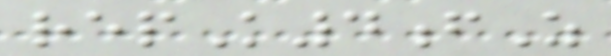repK4fZ
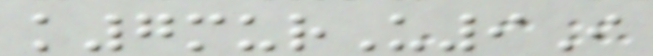k7murU9I
